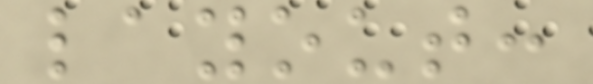layout:
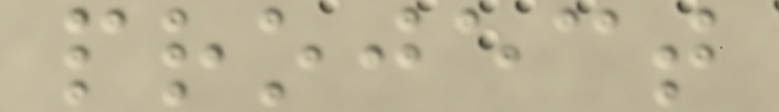project
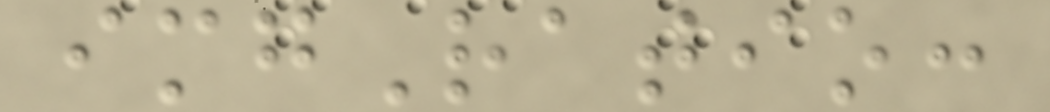imgRatio:
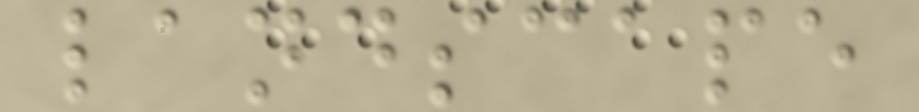landscape
